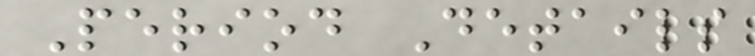Period Details
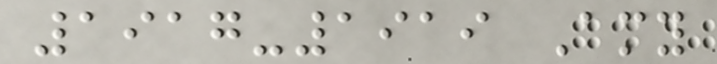1917-1919 Amy
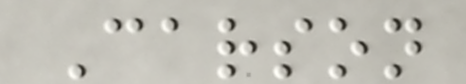Carson
